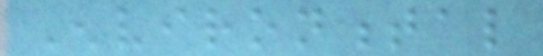Environmental
